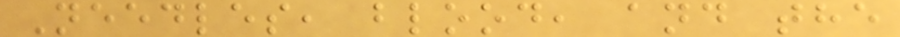Needles, blood, and the
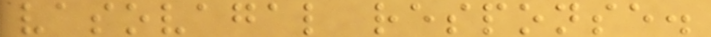vasovagal response.
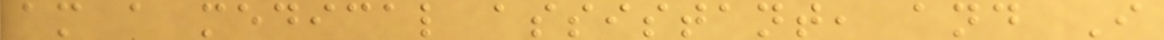am a medical assistant, and I
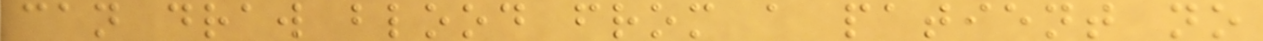can draw blood from a patient no
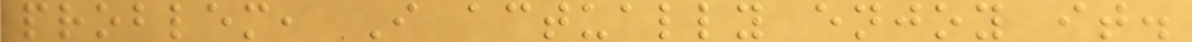problem, I actually enjoy it.
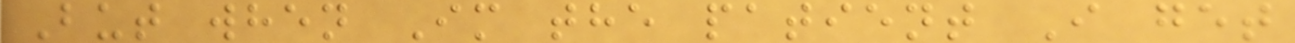But when Im the patient I get
